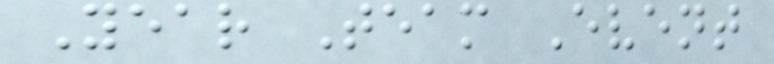Year Team Event
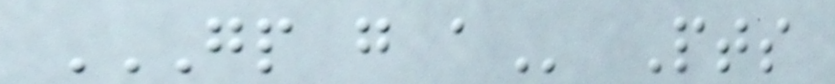GP G A Pts
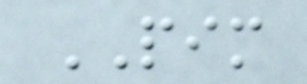PIM
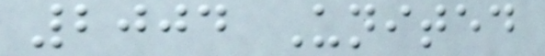2004 United
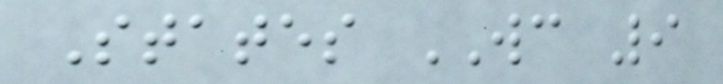States WC 9
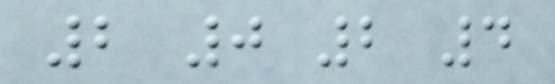2 0 2 4
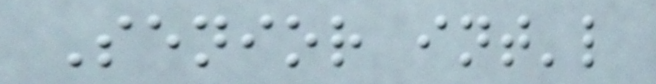Senior int'l
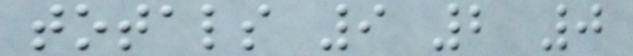totals 9 2 0
